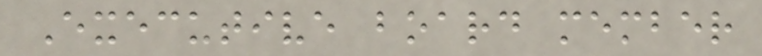Executive board member
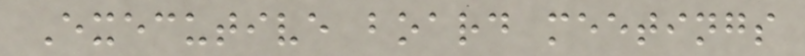Executive board meetings
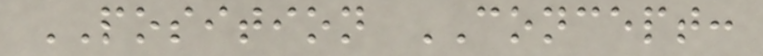POSITION CONCEPT:
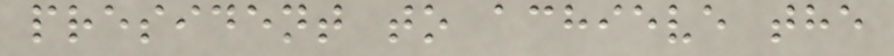president to achieve the
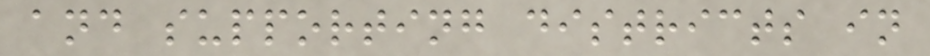and supporting districts in
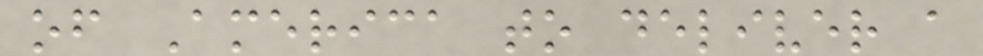of America to deliver a
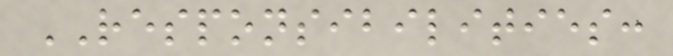RESPONSIBILITIES:
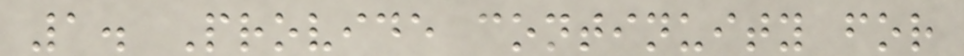1. Provide continuity for
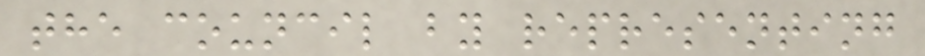the council by representing
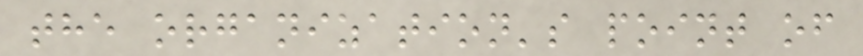the organization's point of
